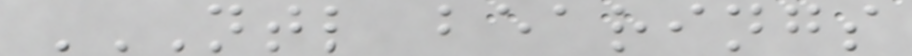NTL BEARINGS
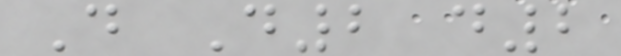D D2 d2
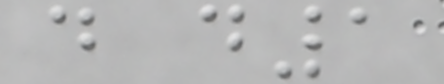d d1
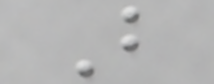B
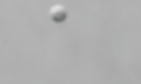a
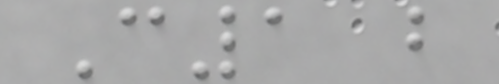C1 b
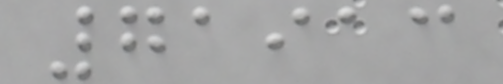71913
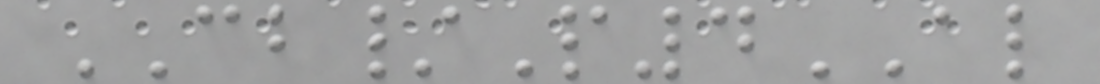CB/P4AL
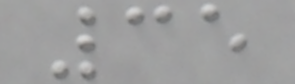35
